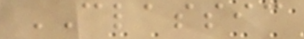CLASSIC
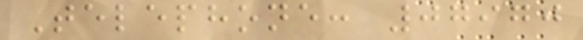Telephone: 07970
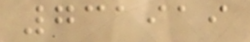731919
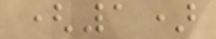(1)
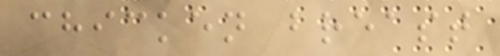chicken breast
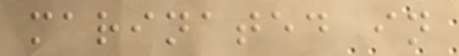marinated in
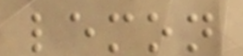lemon
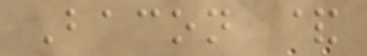Bacon &
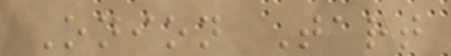Onion Tart
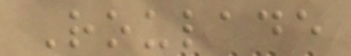Roulade
